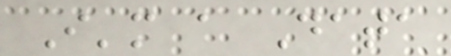I'm a Data
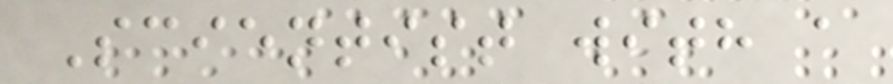Scientist with a
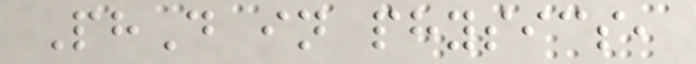PhD in physics,
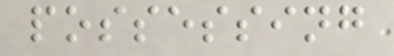possessing
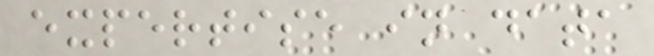expertise in data
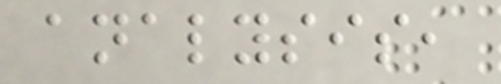analysis,
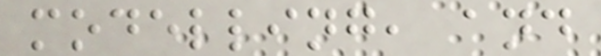modelling, and
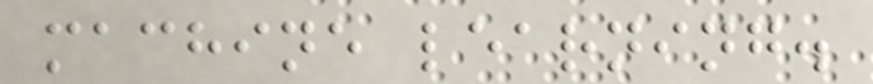machine learning.
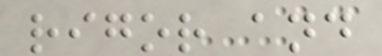rigor and
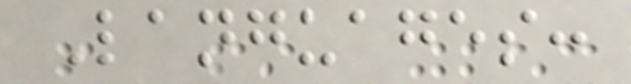Languages:
